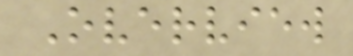Overview
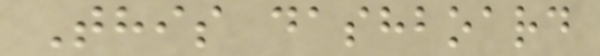This dashboard
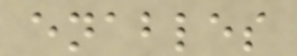enables
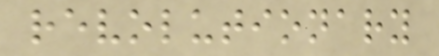revolutionary
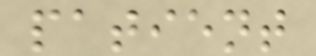patient
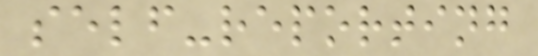self-reporting
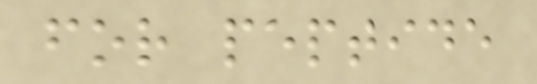for peptide
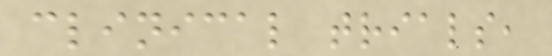clinical trials,
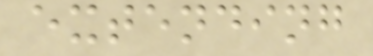extending
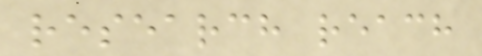research reach
